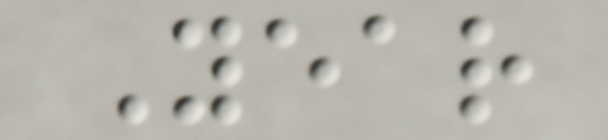Year
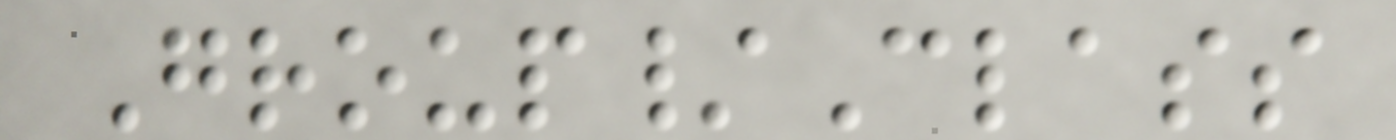Group/Class
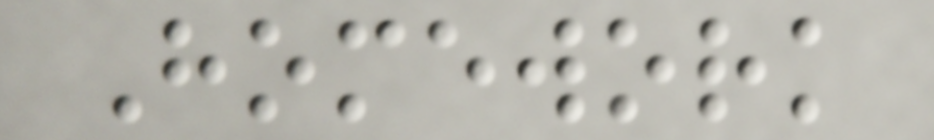Homework
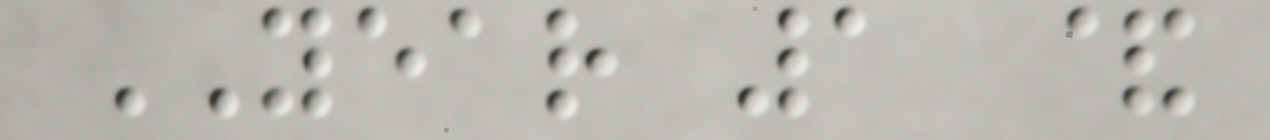YEAR 1 &
